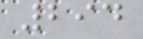294
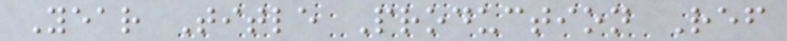Year Title Production Ref
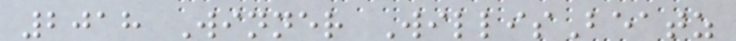2018 Winner WillisBeatz
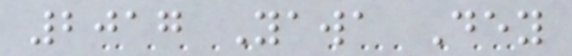2017 Yawa Dey
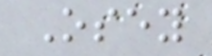Osey
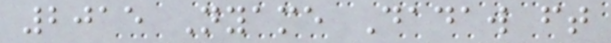2015 Nyame Dadaw ft
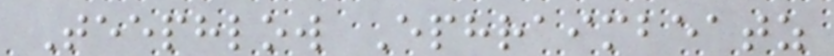Teephlow Ephraimbeatz
